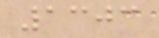1303
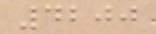4200
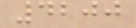4200
